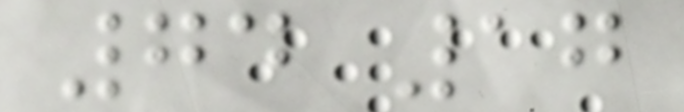74 17
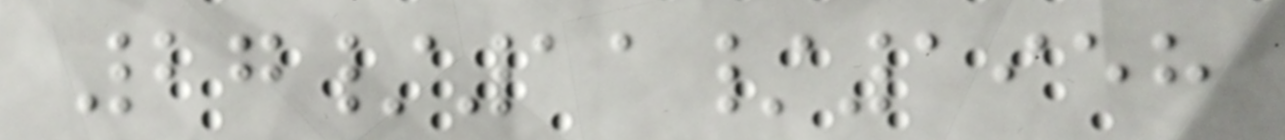27/11/1958
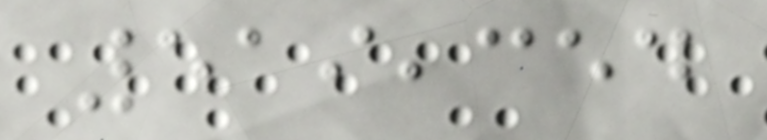519,354
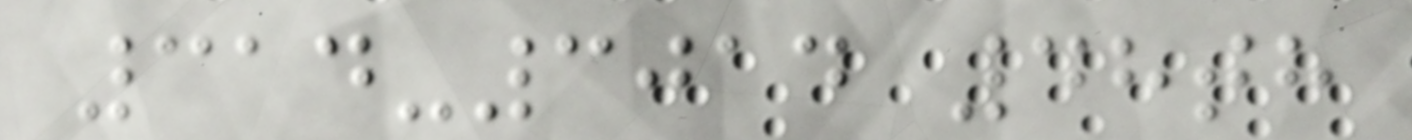314-3014 48th
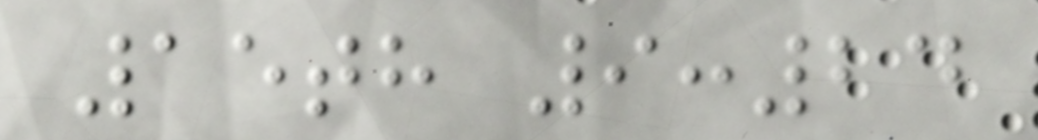15th 9:24
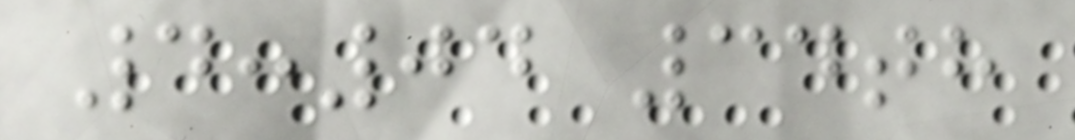4:04 34th
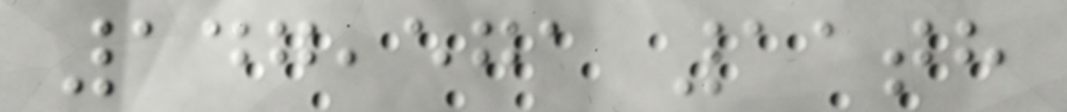147,571 11th
